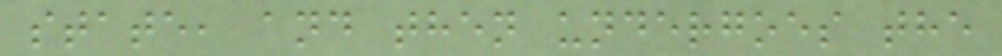state, and then undergoes the
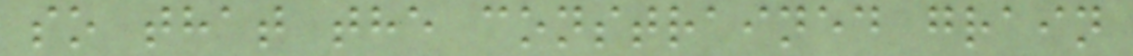so that the constrained grain
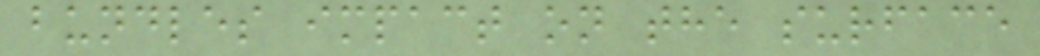bundles impact on the surface
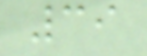39
